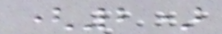(2)
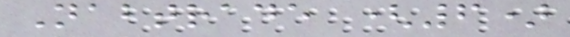Nabtrade (6)
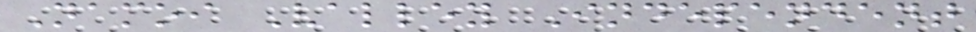Namoi Valley Independent
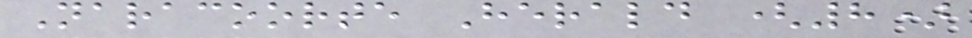Naracoorte Herald (8)
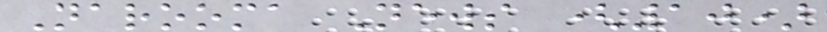Narooma News (10)
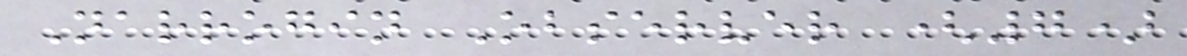Narrogin Observer (7)
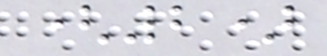(2)
